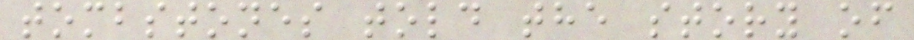tombstones told the story of
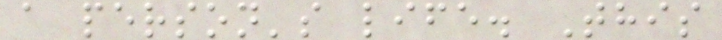a person's life. This
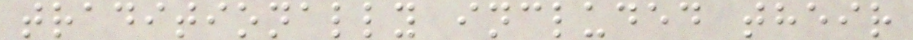traditionally included their
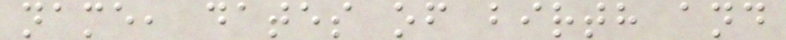name, dates of birth and
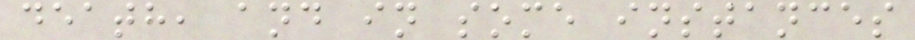death, and in some instances
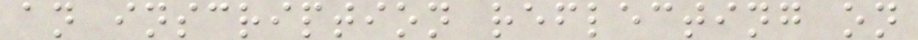an inscription reflecting on
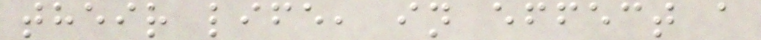their life, in effect a
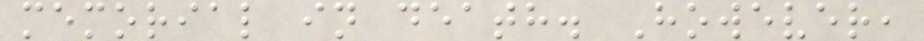memorial in death. However,
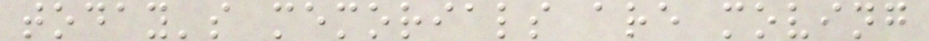today's memorials are moving
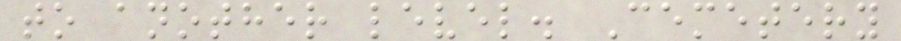to another level. Cemetery
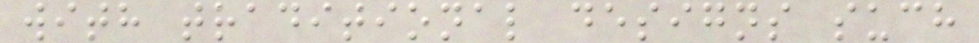with traditional designs such
